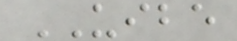UIBE
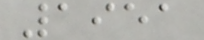1951
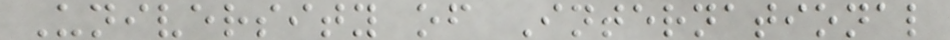University of International
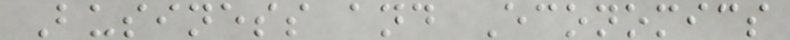Business and Economics
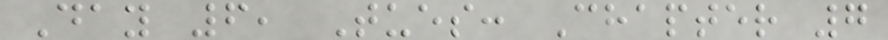Day 6, Tues: Chapter 7
